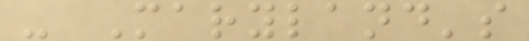- Maryland's
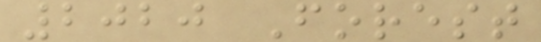2020 Forest
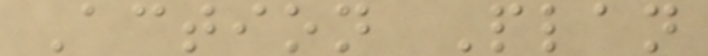Action Plan
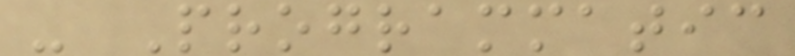- Programmatic
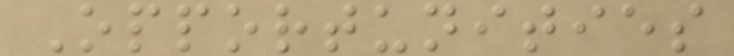Opportunities
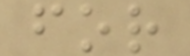for
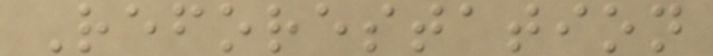Reforestation
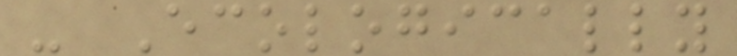- Ecologically
